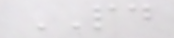PD
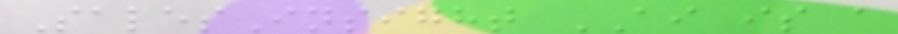SalesInsight AI is a
